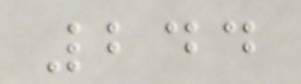244
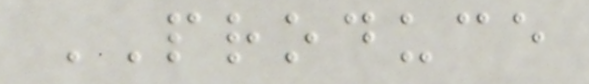PRODUCE
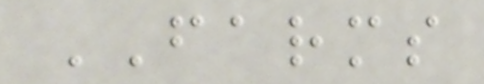FARMS
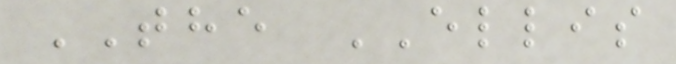THE ELLIS
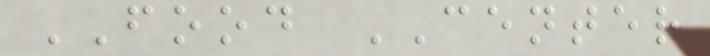FOOD CENTER
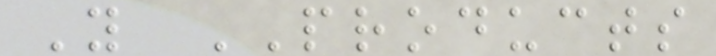Y PRODUCTS
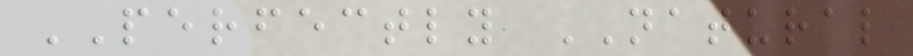PERFECTLY NATURAL
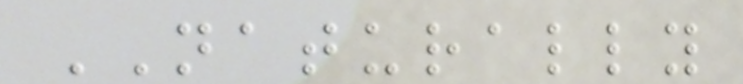NATURALLY
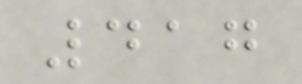417
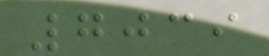7039
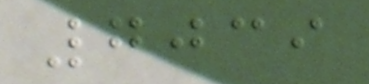7039
